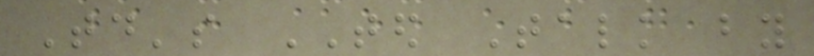Today's TED Talk by
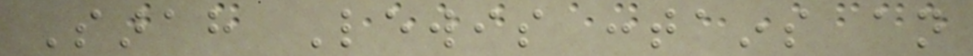Sarah Lewis contains an
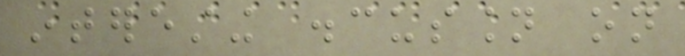interesting discussion on
